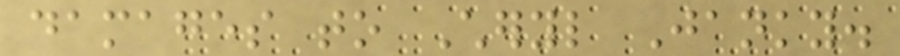damages to Cheryl Janky.
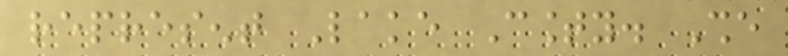represent Lake County. She
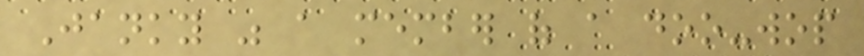Janky was a member of a doo-wop
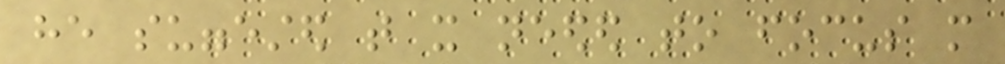he suggested that it needed to focus more
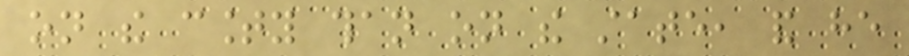on the county than on the state, and he
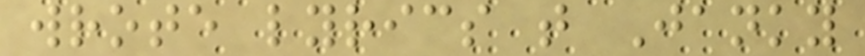wrote lyrics that Janky
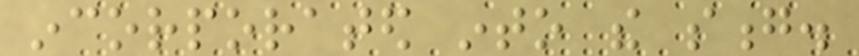incorporated into the song.
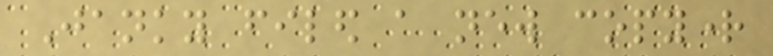Janky filed a new copyright
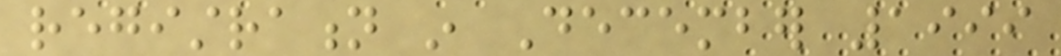registration in December 1999
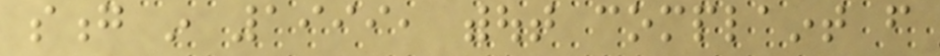song in 1999, without complaint from
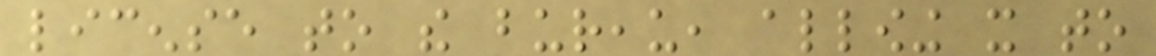license to the bureau, allowing it to
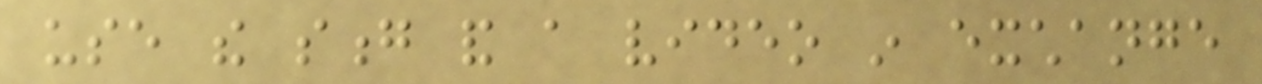use the song and a video in exchange
